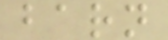barn
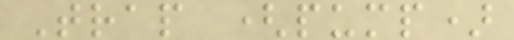Trap (pump)
